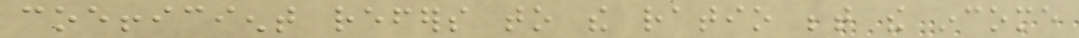coefficient refers to the ratio between the income
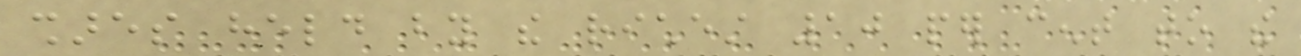shares held by the richest 10 per cent to the
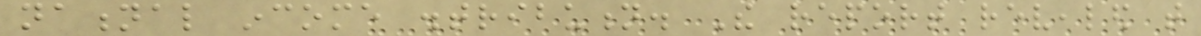national income distribution. The report revealed that
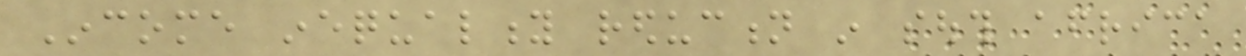Income inequality reduction in south africa
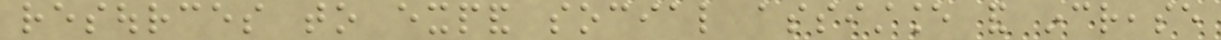resources to expand social assistance and increase
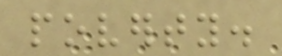poverty.
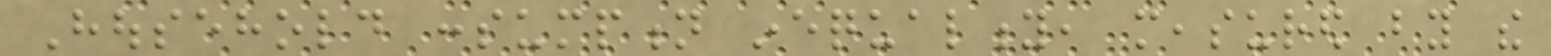Household consumption inequality, measured by the
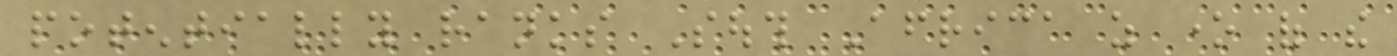potentially ranks South Africa as one of the
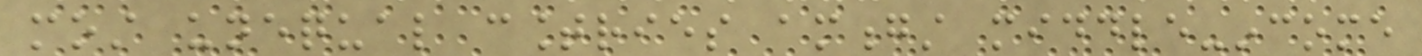most unequal countries amongst middle-income
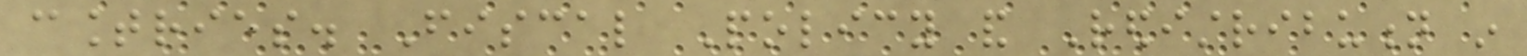countries. Fiscal Policy and Redistribution in
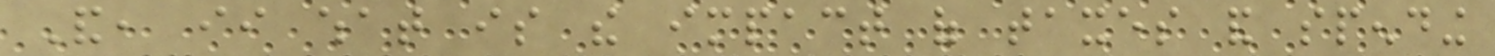And, ii what is the impact of taxes and spending
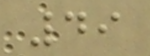49
